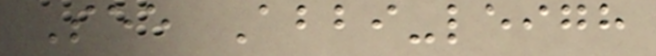See Abbi-leigh
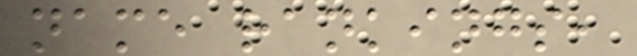name rankings,
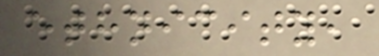ethnicity,
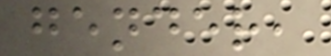gender,
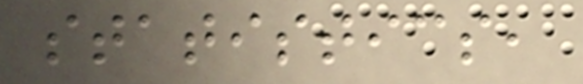statistics,
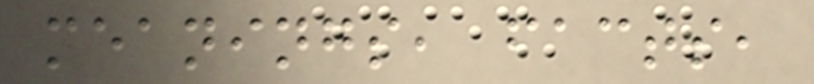meanings, facts,
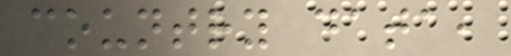country data,
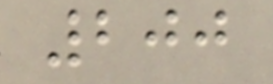200
